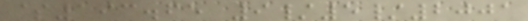$193.65 9/5/2001
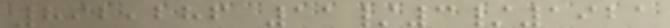892,286 11/3/1921
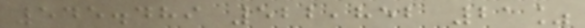545.489 522,852 21%
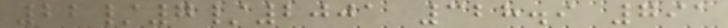22/7/2001 328.9 791
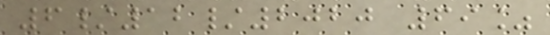6/12/2020 69%
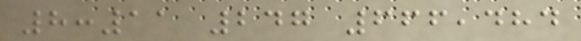8:11 247 666,484
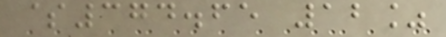$374.65 12%
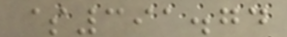$391.74
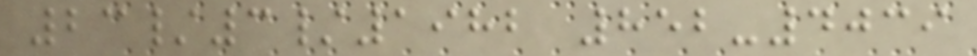23/3/1982 852-4039
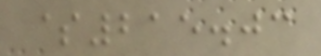$215.03
